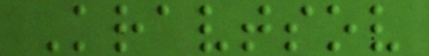Kravtsov
